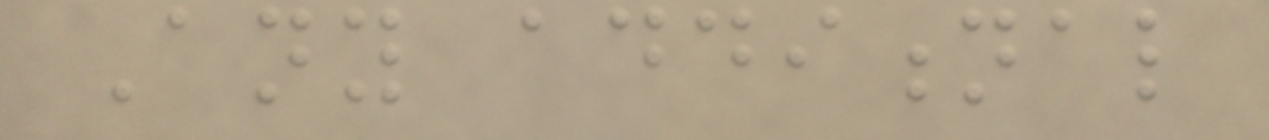Any additional
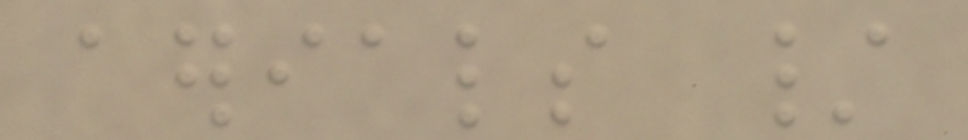aerials /
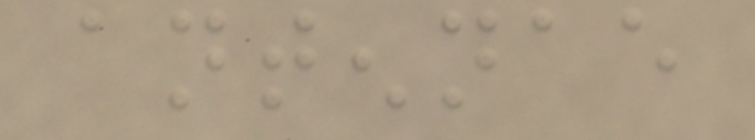antennae
